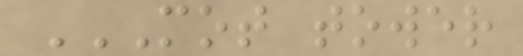MOT TOWER
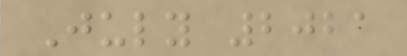July 2021
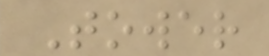Tower
